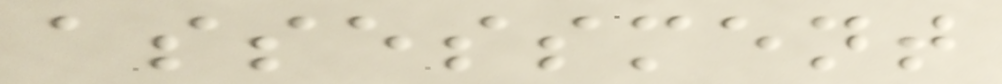assessment
